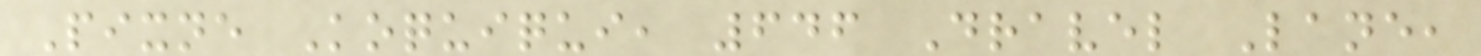Pixne Koquiqui, 646 Dravel Lane,
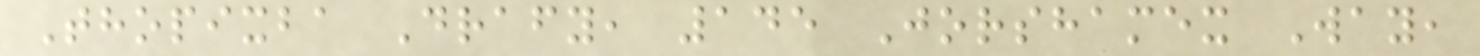Thopixba Drafy, 145 Jorshamex Way,
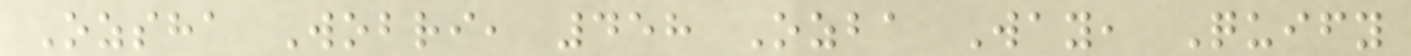Ozsha Wobri, 458 Ozba Way, Quify
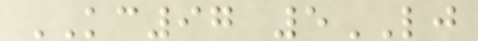KC97 5LJ
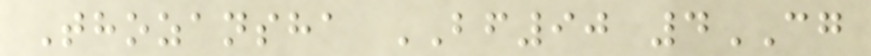Thozansha BF90 4CG
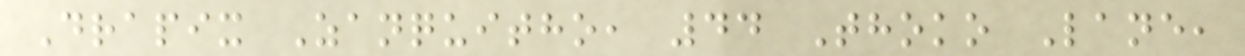Drapix Zanquitho, 44 Thoko Lane,
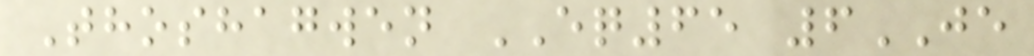Thoshagwen EQ65 6JE
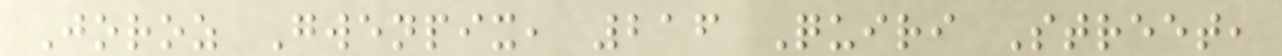Joroz Gwenpix, 216 Quiri Street,
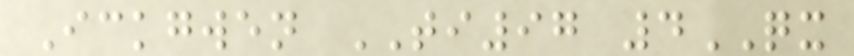Ickgwen TI97 4QX
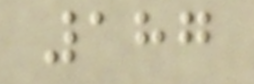187
